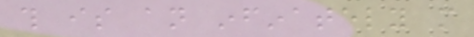this is an infinately more
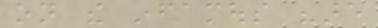on the infamous "are
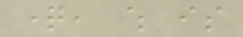question, which is
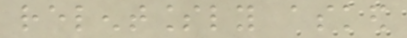relentlessly asked
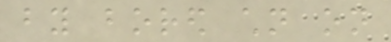by bored children on
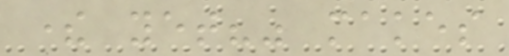there yet?" makes
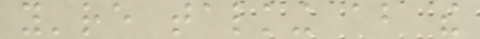you're talking about the
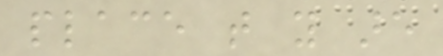place that you are
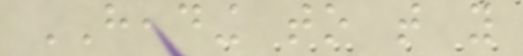HEADING to that you
